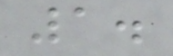1.
